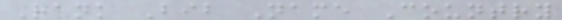Rank Bib Name Country
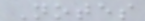Notes
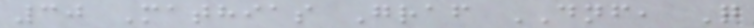30 Mathias Graf DNF, Q
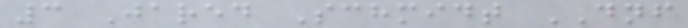3 Jared Schmidt DNF
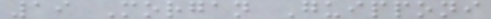19 Morgan Guipponi
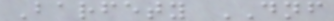Barfety DNF
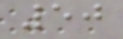50
